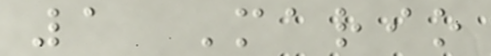1 Mario
